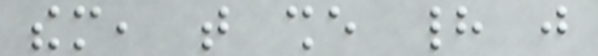them, that she had just
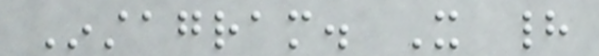Instagram. It had
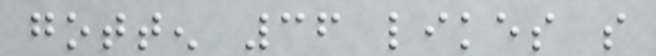gotten 36 likes so
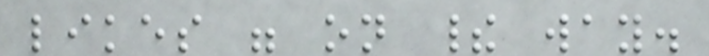likes were on their way.
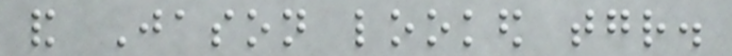and Jason looked together.
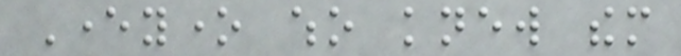Everyone who knew them
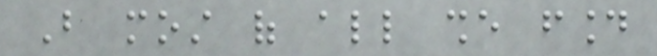But most of all she found
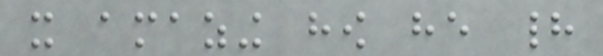it amazing how he had
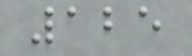125
